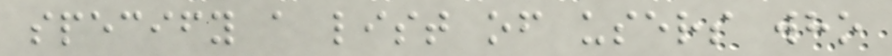specify a list of users who
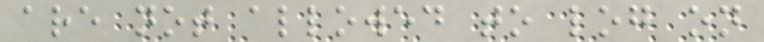are not allowed to log on
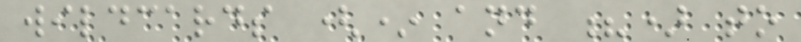wildcards (* and ?) to
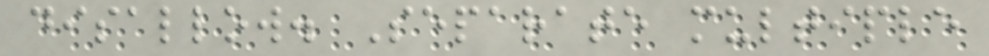disallow. Separate multiple
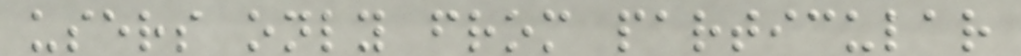users only from particular
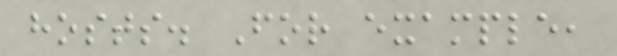hosts. For example,
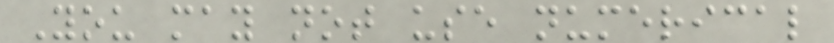You may not use numerical
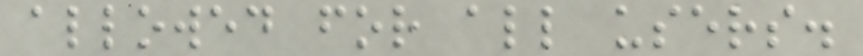allowed for all users.
